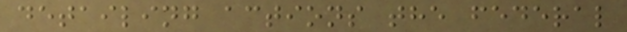detailing actions the federal
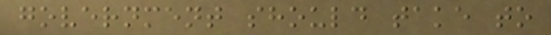government should take to
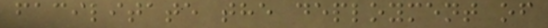facilitate the deployment of
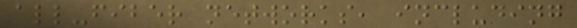all-fiber networks, including
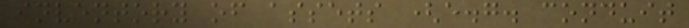inventory of assets (e.g. conduit
